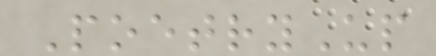PoetryUp
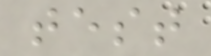test
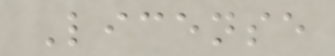License
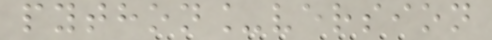python_version
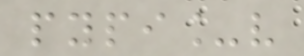pypi_v
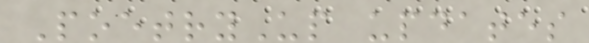PoetryUp updates
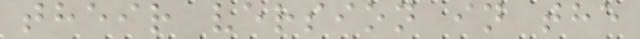their version in the
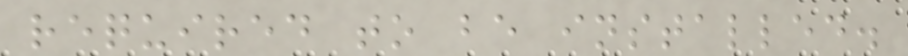required to be installed.
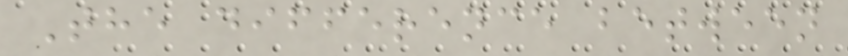The difference between
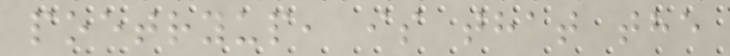poetryup, is that the
